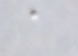a
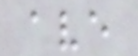ave
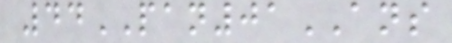44PAN01ANS
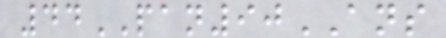44PAN90ANS
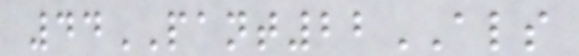44PANT22ALS
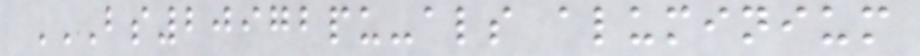BS20972PU-ALS ALUMINIUM
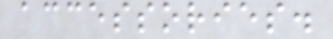accessories.
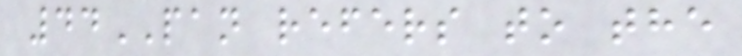44PAN refers to the
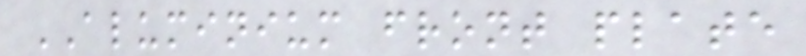ALUMINIUM front plate
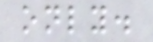only.
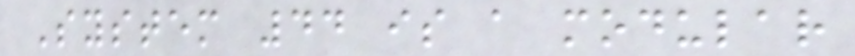System 44 is a modular
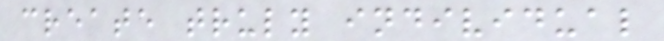create truly individual
